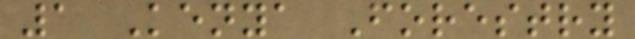1 Kenya Forestry
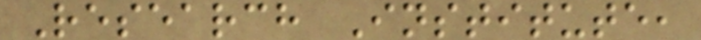Research Institute,
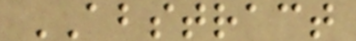ABSTRACT
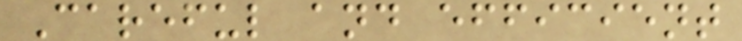Careful and efficient
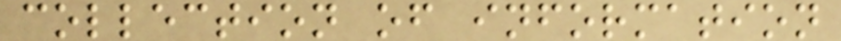collection of information
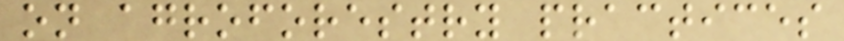on agroforestry practices
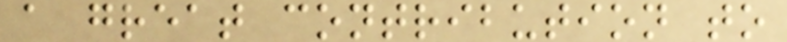a great contribution to
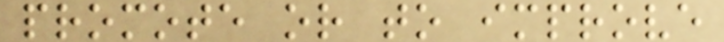promote or to improve
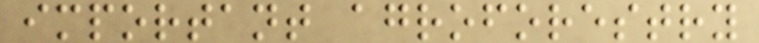important agroforestry
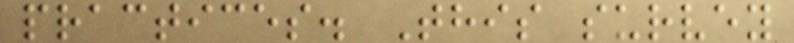practices. This survey
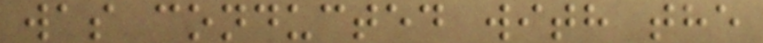was conducted with the
